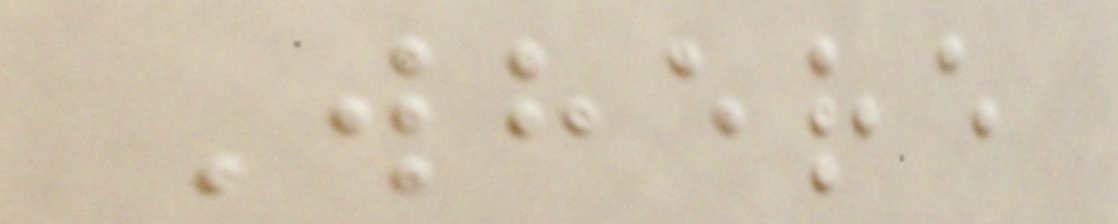Where
